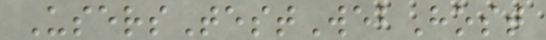UsersTestWebHost
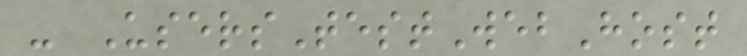- UsersTestWebHost
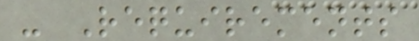- Requirements
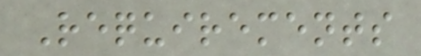Requirements
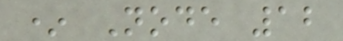* Node 12
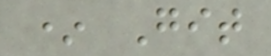* Git
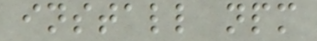install npm
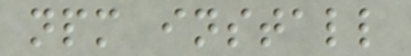npm install
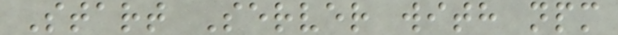Start Server with npm
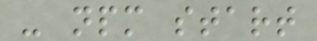- npm start
